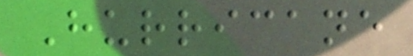Hurricane
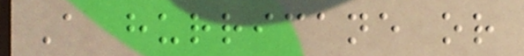A hurricane or
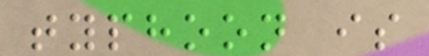typhoon is
